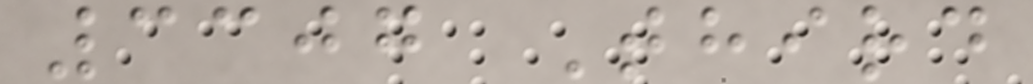3307 Third
